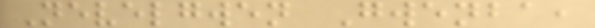Nevelgwen Gwenba,
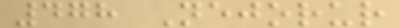478 Nejorur
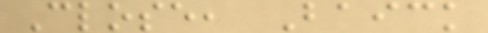Close, Baick
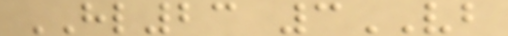HL23 3VB
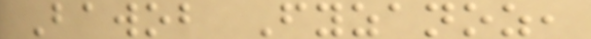Bawob Fyzanoz,
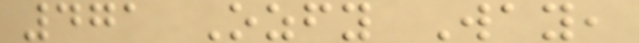471 Ozfy Way,
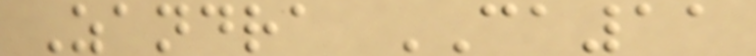Zandra CA11
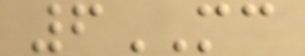6MC
